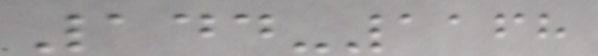144-1168
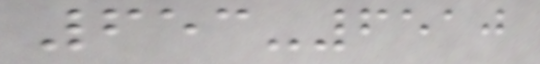653-6510
